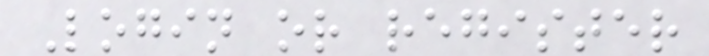Login or register
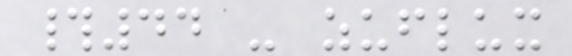#44 - zuflux
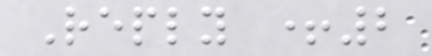Reply +2
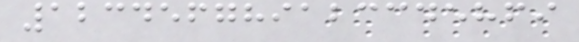123456789123345869
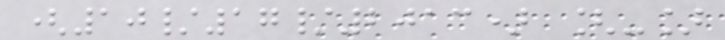(10/17/2013) [-]
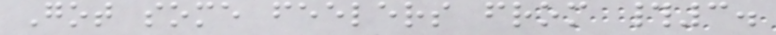Got some feelers from #3.
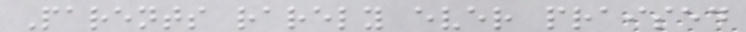Parents rarely ever praised
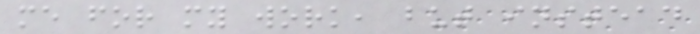me for my work, but instead
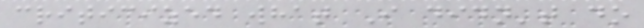criticized what I didn't do
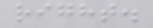right.
